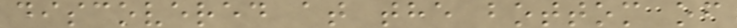discovered at the bottom of
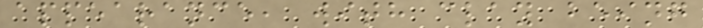appearance, with clay being
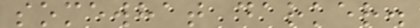somewhat darker.
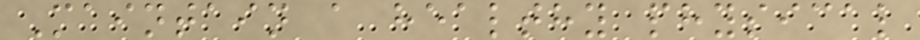Maintain a healthy physical
